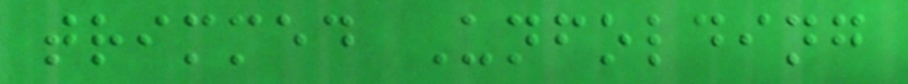trimmed Unfolding
